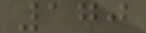170
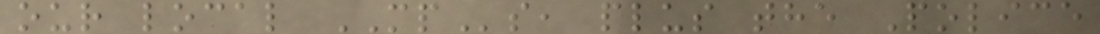our local MPs, plus the Police
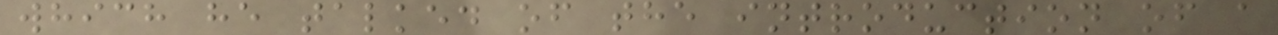which he talked of the introduction of a
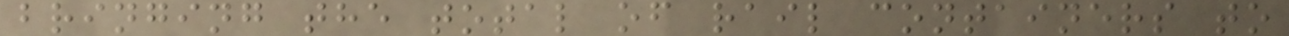bringing the total of rail containers to
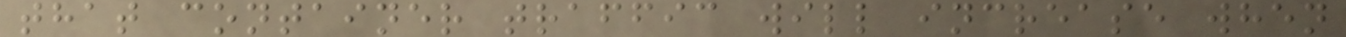that container traffic will increase when
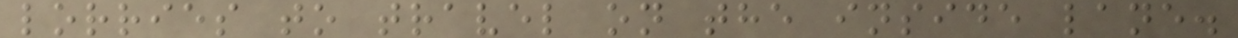lorries to travel on the inside lane.
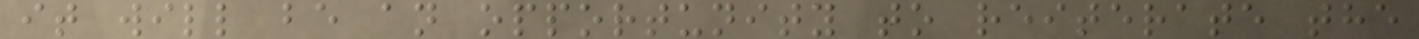it will be an opportunity to reiterate the
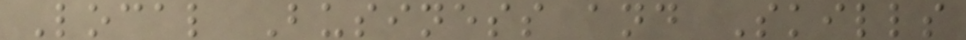Local Business and Skills
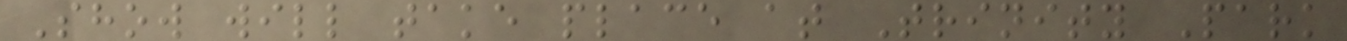Show will take place at Trinity Park
